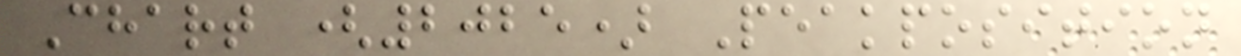Chart (2025) Peakposition
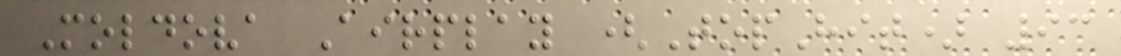Moldova Airplay (TopHit) 93
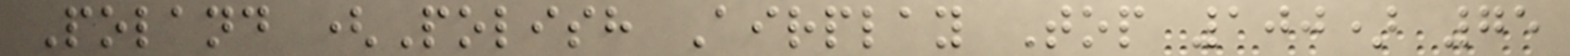Poland (Polish Airplay Top 100) 75
